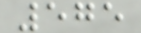575
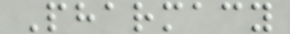Pharmacy
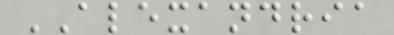ALEXANDRIA
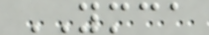YMCA
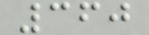360
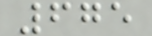675
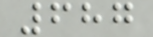687
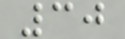30
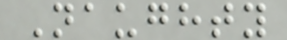Naughty
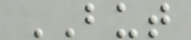BUT
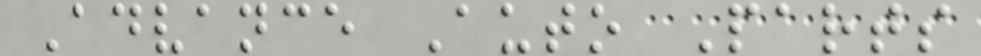Advance Auto Parts
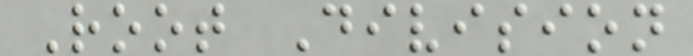Root Division
